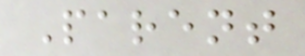Parent
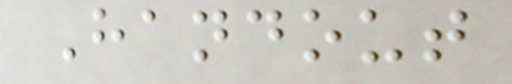Handout
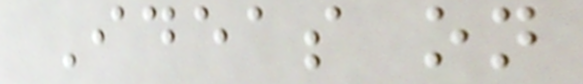Ideas on
